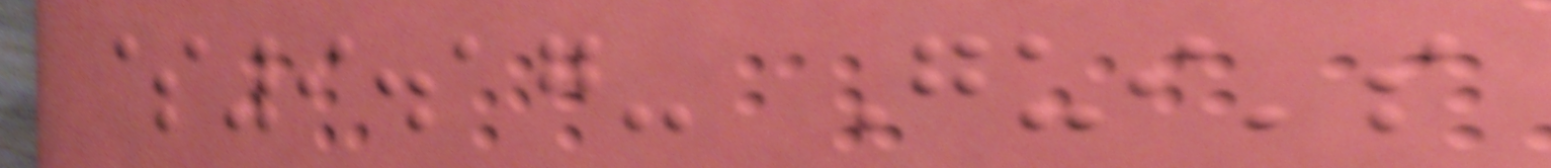$9.17- Gui's
